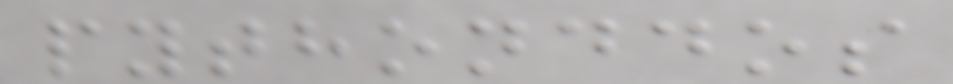pythonddos
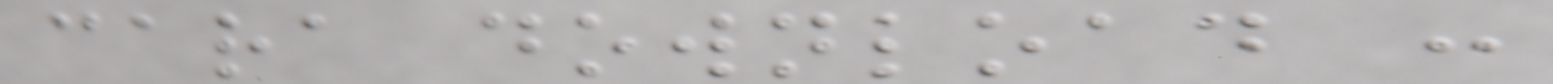cara download :
